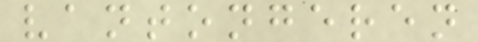vantongeren
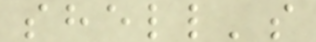shell's
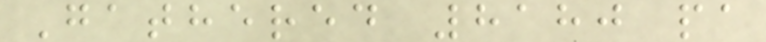Gathered 8180 pa
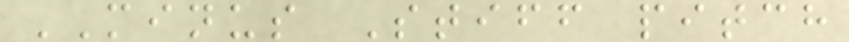MINUS Stiff pitch
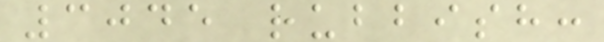3045 rubbish:
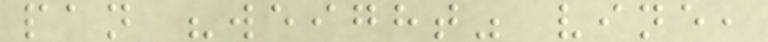pan "weight" vine,
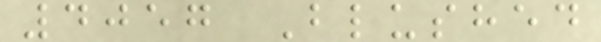4057 Blushed
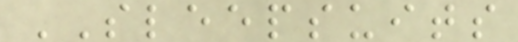SLEEPSUITS
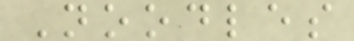Noodles
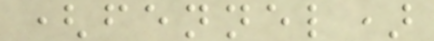(fennel)
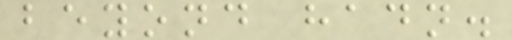beyond hadn.
